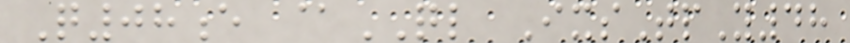Q08e @QL IxsTpY48
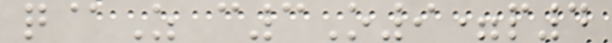q@Z c3O9=p4
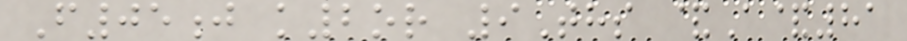F05j k2or 9Ths &A&81
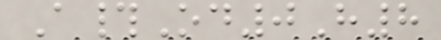A#Od0H8
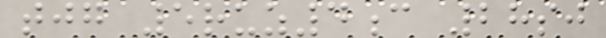tjg 5ruz4c 28sj
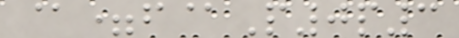@=f@P0p3
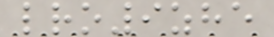lro9zhe
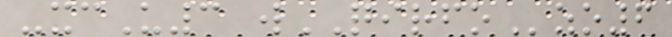-xcU3 wQIRFOzo6
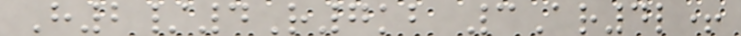H2/4R7kb 3Ar4l+
